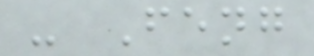- Feng
